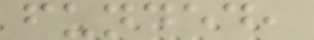funded,
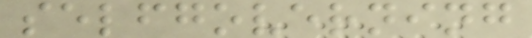selfgoverning
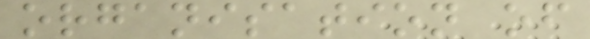organisation of
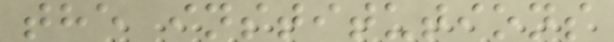the institutions
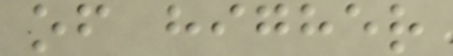of higher
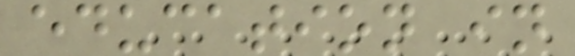education in
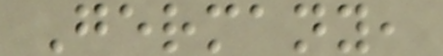Germany,
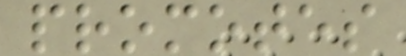promotes
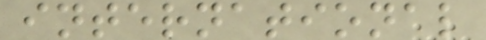international
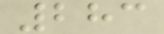283
